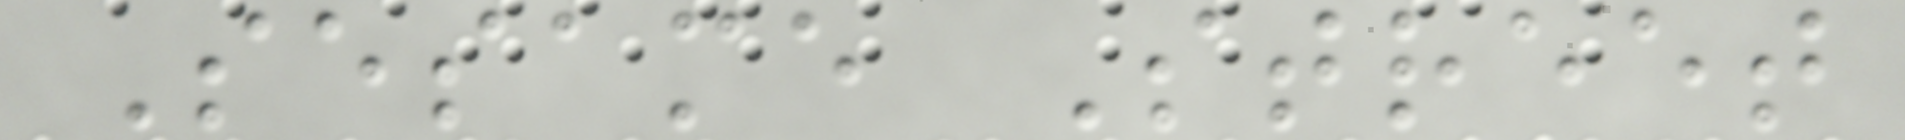Sesame Street
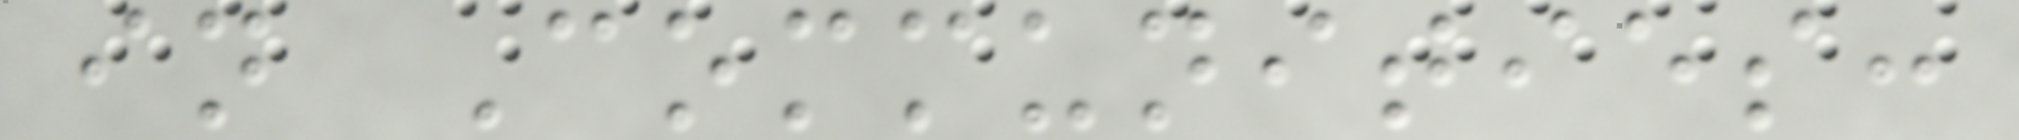in Communities:
